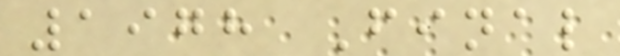1978 Final
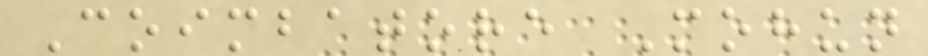Coimbatore Mohun
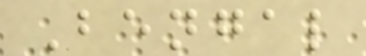Bengal
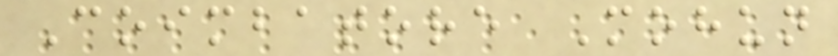Coimbatore Mohun
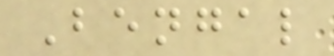Bengal
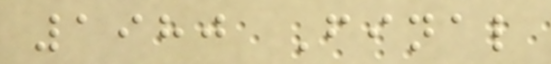1980 Final
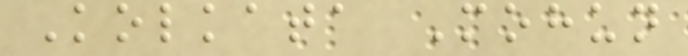Kolkata Mohun
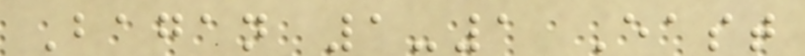Bagan 1-1 East
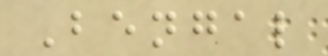Bengal
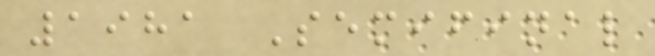1981 Semifinal
